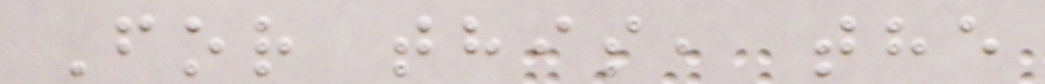For this, the
